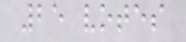25 votes
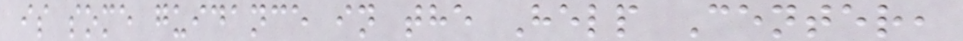is some guidance in the Help Center,
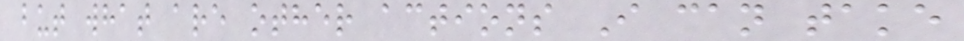but what are other actions I can take
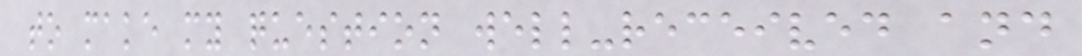to make my question well-received and
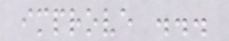improve ...
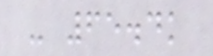- 65.4k
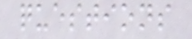questions
